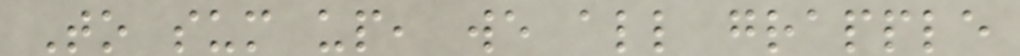To sum up, we all grapple
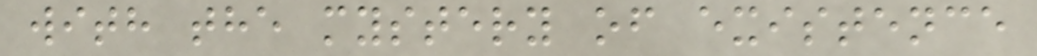with the mystery of existence
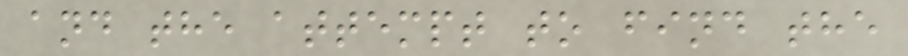and the attempt to find the
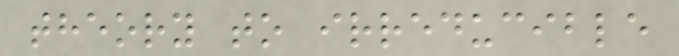theory to irreducible
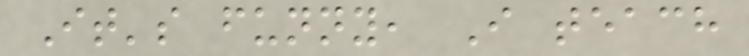It's funny, I teach
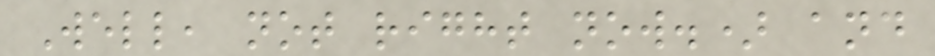Well, not right now.) and
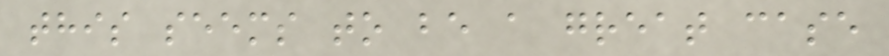this seems to be a great case
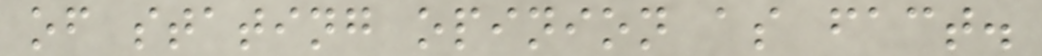of stating opinion as fact.
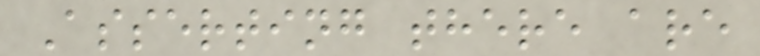Asserting there are
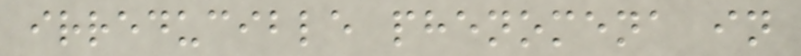irreducible phenomena in
